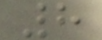8
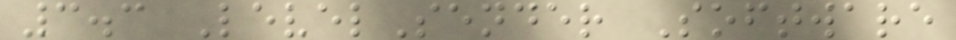3.3 LevelSender Software
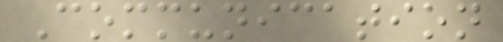Communication
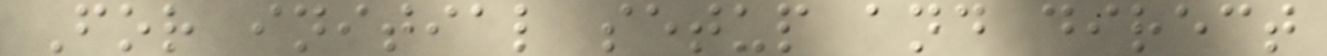For initial setup and direct
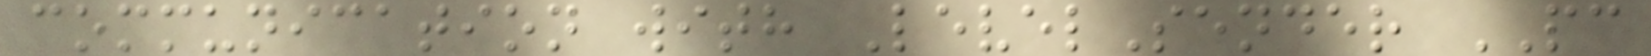communication with LevelSender PC
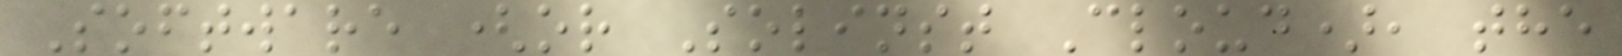Software (or Solinst Cloud), the
